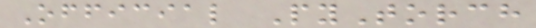Official PyTorch
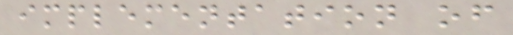implementation of
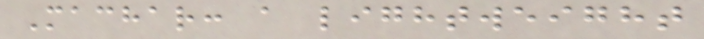Machar: a lightweight
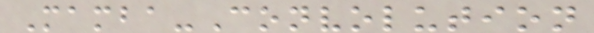Mamba-Convolution
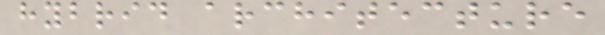hybrid architecture
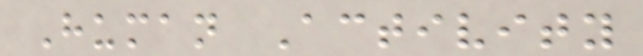Human Activity
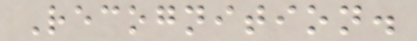Recognition.
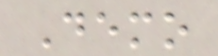Demo
